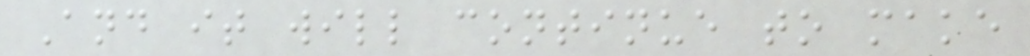And it will continue to make
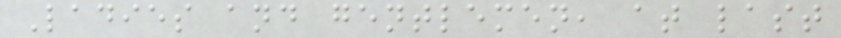Ladies and gentlemen, at last
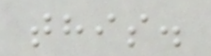this.
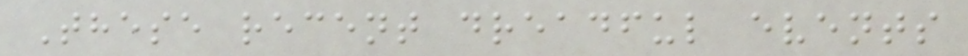These recent dreadful events
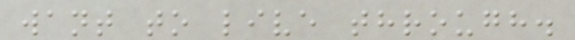want to live through.
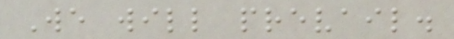We will prevail.
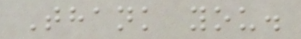Thank you.
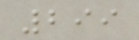299
